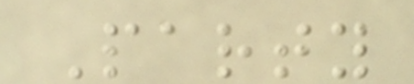Party
